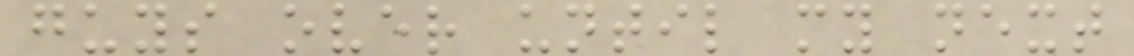guys over until my next
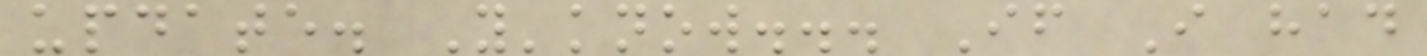update. Y'know... If I had
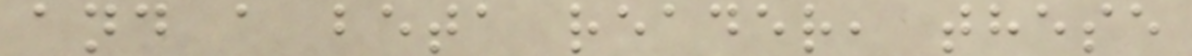and a beta reader, these
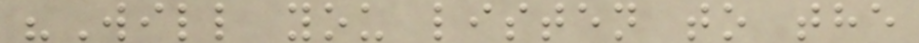"Will you listen to the
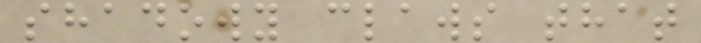shadowy claws that
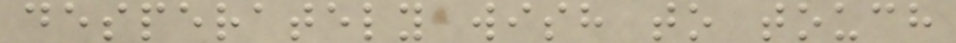desperately wish to touch
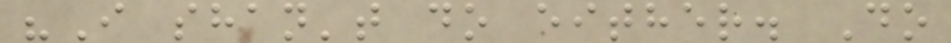"I shan't do either. Do
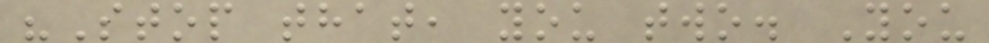"Stop that, you two. You
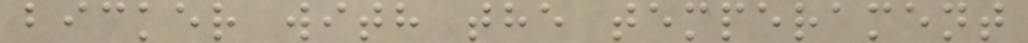bicker with the temperament
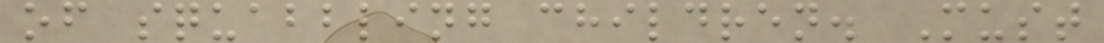of squabbling children. Must
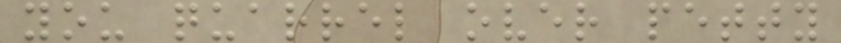you quarrel over petty
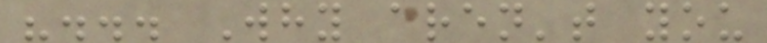"... Why aren't you
